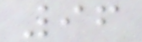96
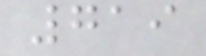719
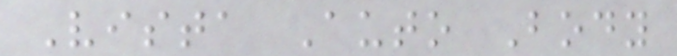Vista Auto Body
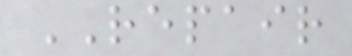REPAIR
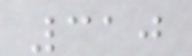310
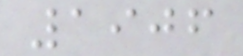1906
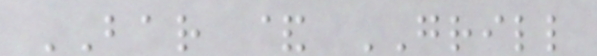BAR & GRILL
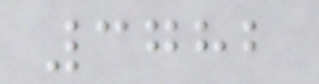3782
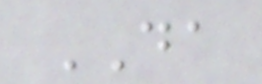DA
